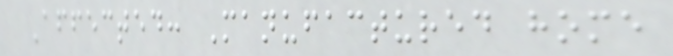Affected: Manufactured home
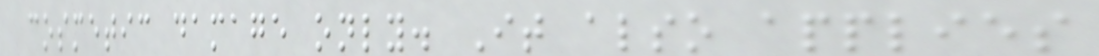cosmetic damage only. It also applies
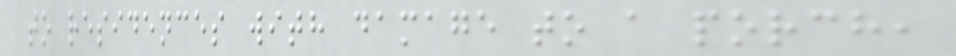to residences with damage to a porch,
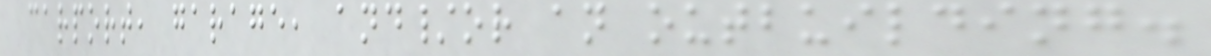carport, garage, and/or an outbuilding.
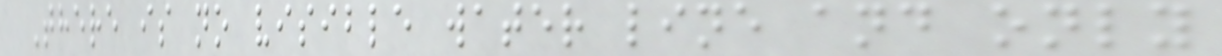There is no visible water line and only
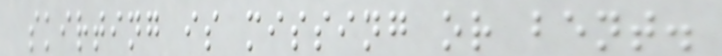skirting is missing or bent.
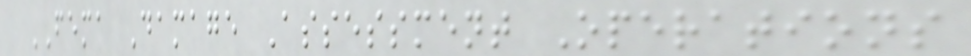FEMA Damage Assessment Operations
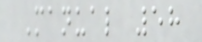Manual 58
